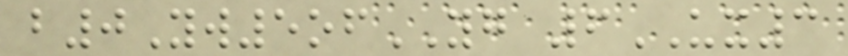b0Yw5ofYG 6UX3
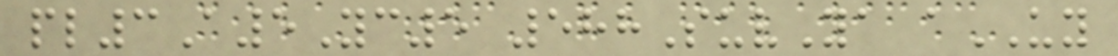pl3A5Yc5 588SuvYa aUY
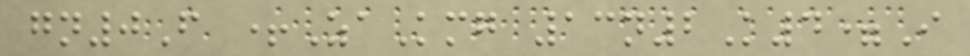gn0F +ZaKmg 13n2K4=I
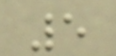5
